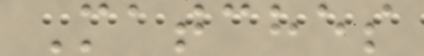Matches
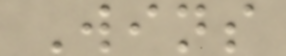Wins
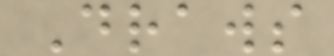Draws
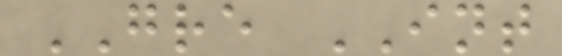GRE INT
